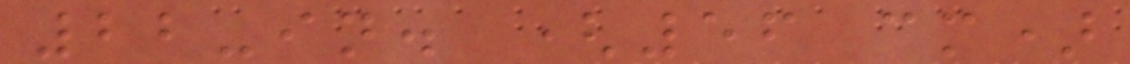22-in. (56 cm)
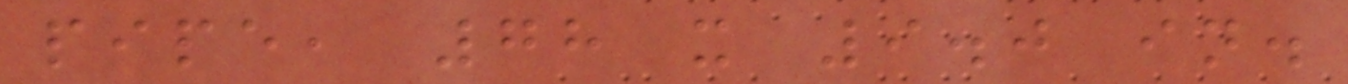pipe, 78 x 9.0 in.
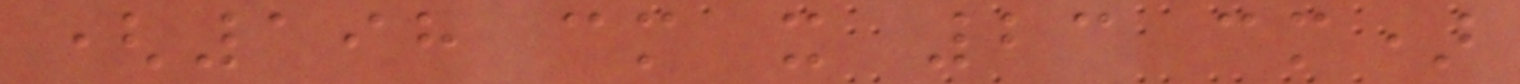(198 cm x 23 cm)
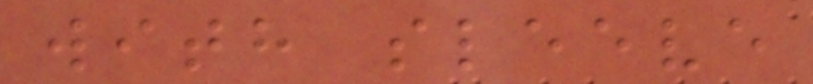with sleeve
